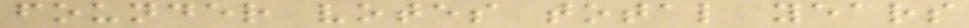founder votes total years
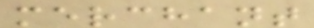merchant
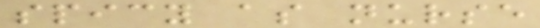spicy as nurse
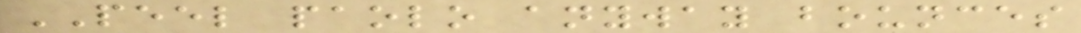PEEL paolo anyway bounces
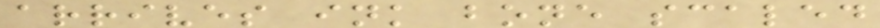arrives ink bone scaled
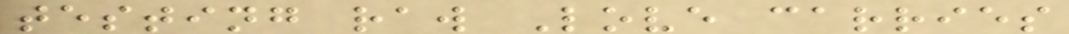testing raw Love carries
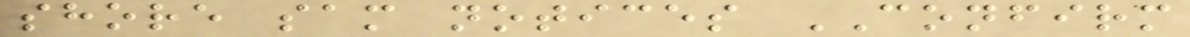shore sam notices CONFIRM
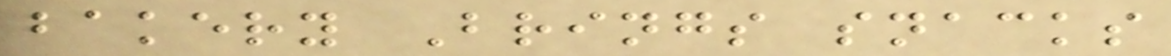bakery Brings snacks
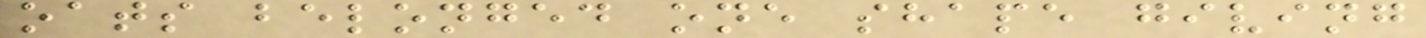oats belonged one shape giving
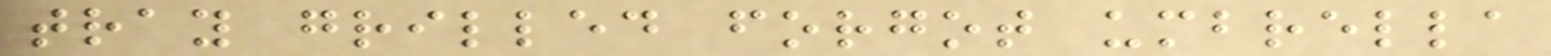tray grilled forgot umbrella
